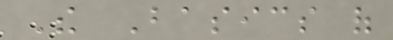The Basics of
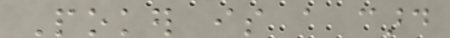Poker is a card
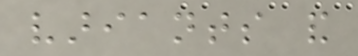variants and
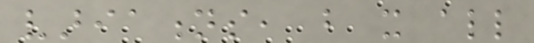variations, but it all
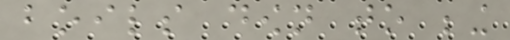boils down to being
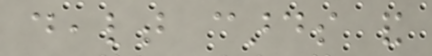dealt cards and
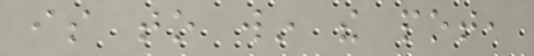is to win the pot,
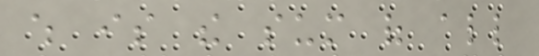which is the sum of all
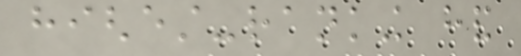highest-ranking hand
